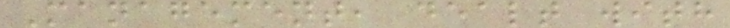Management, dealt with
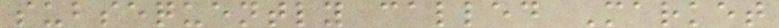subsequently called Market
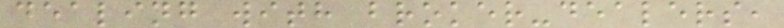dealing with broker-dealers,
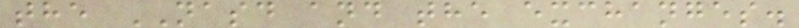the NASD and the exchanges.
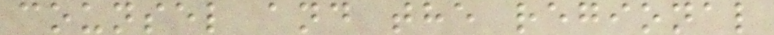counsel and the regional
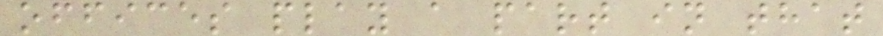offices play a part in that
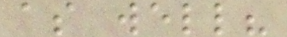as well?
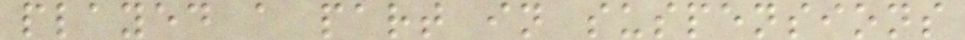played a part in suspensions
